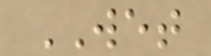WET
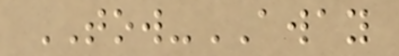TOW-AWAY
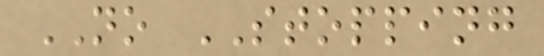NO STOPPING
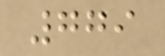779
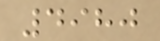4980
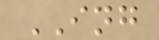ING
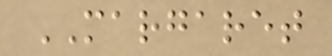MARGARET
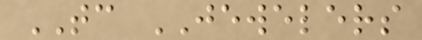TC JEWELERS
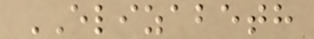ELIZABETH
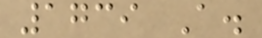1739 A.
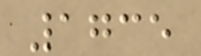1735
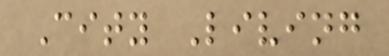City Living
